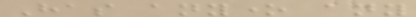Has anyone any
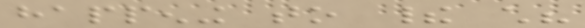happening to their child?
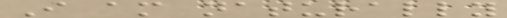I am naturally
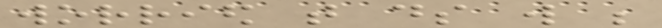worried that ds will be
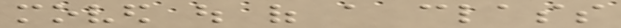moved out of a class
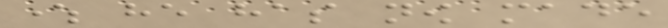where he has now made
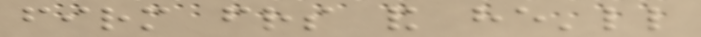firm friends and he'll
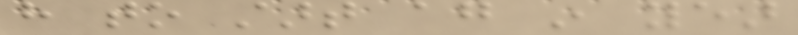have to start again in year
